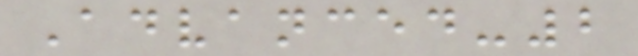Advanced-2
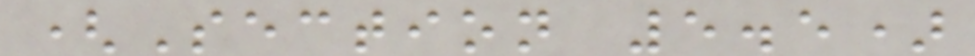(Section 5.5)
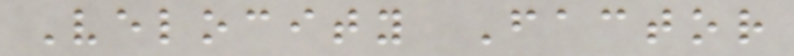Velocity Factor
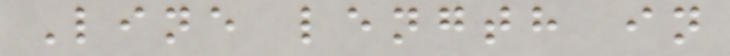Line length in
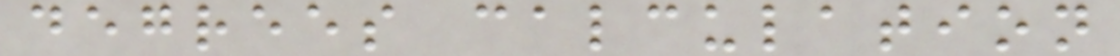degrees calculation
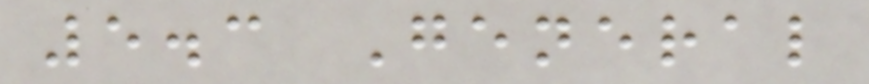5.3 General
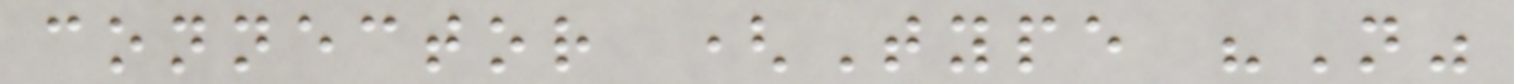connector (Type "N"
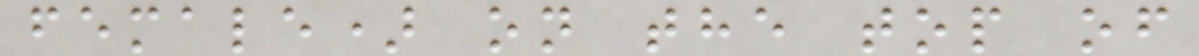female) on the top of
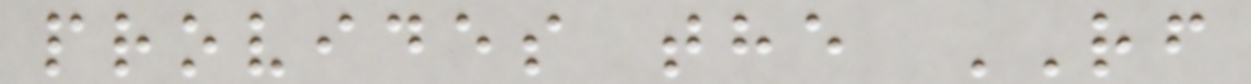provides the RF
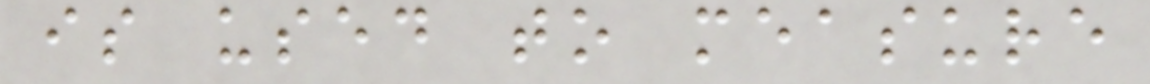is used to measure
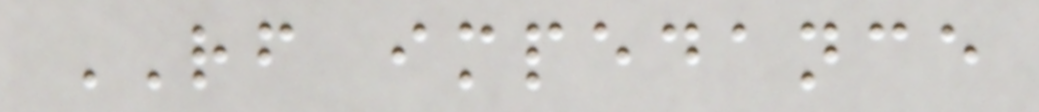RF impedance
